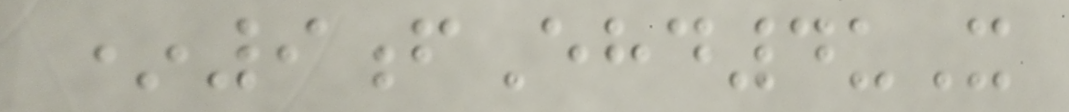*9fEhd4uX
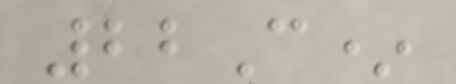22C*
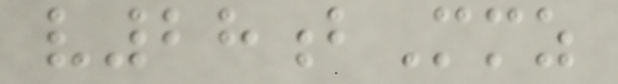v28bMmz
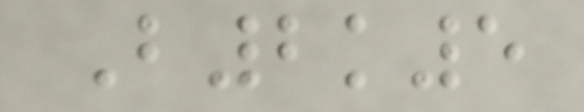B2k5
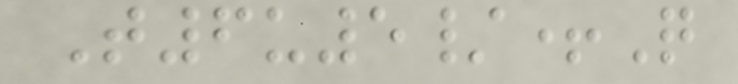T6u5/+Q
